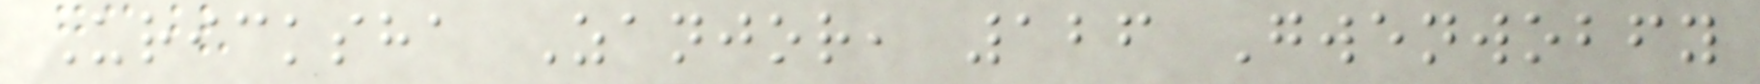Uricksha Zanjor, 126 Gwenwobfy
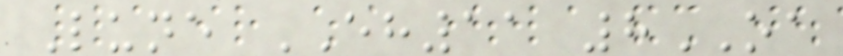Lune EH11 8OA
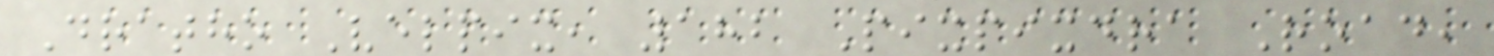Dratho Velpix, 182 Pixpixdra Road,
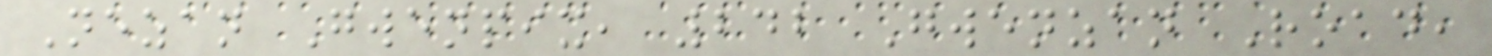Nezan Gwenpix, 242 Gwenzan Road,
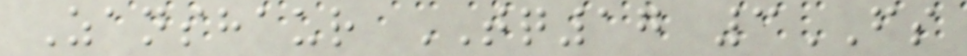Zanshaur TQ17 3FS
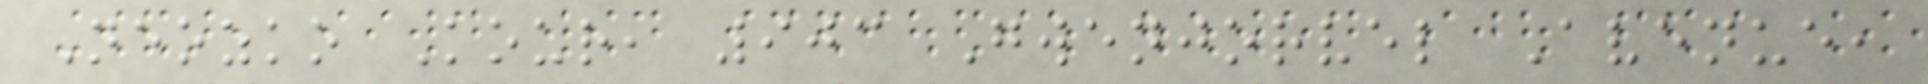Neozko Kour, 903 Gwenjorvel Avenue,
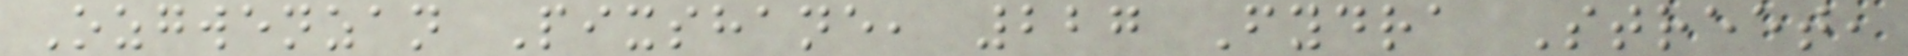Ozgwenzan Pixshane, 227 Fydra Street,
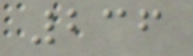236
